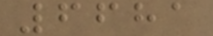6681
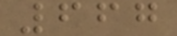667
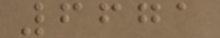6671
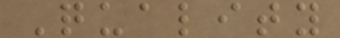Quality
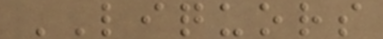LIQUORS
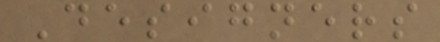Designers
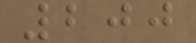200
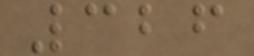326
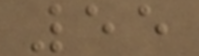55
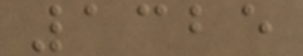1325
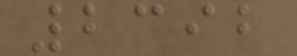2392
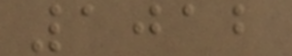1012
